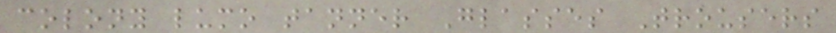colony lumo tanner Glasses Trousers
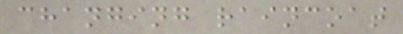changing raincoat
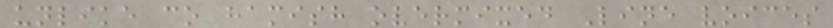unlike co hamish overmixed Line voices
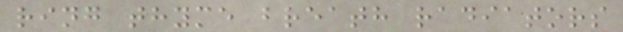ring thyme breath radiators
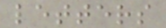letters
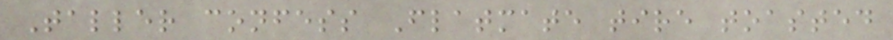Taller confess Flatmate tire toasted
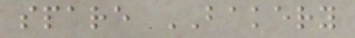spare BAKERY
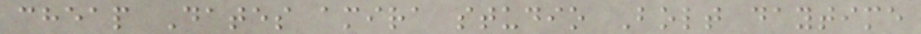cheap Dates amira studio Bolt daytime
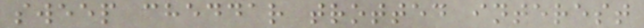sweep cheddar trotted interest
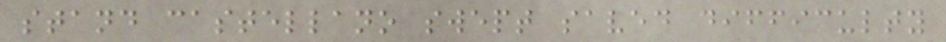stand castellano swept saved difficulty
